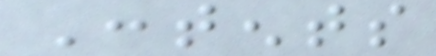Contents
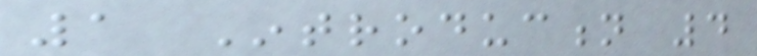1 Introduction 4
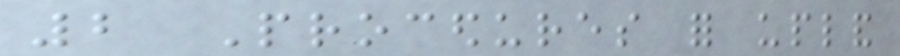2 Procedures for upland
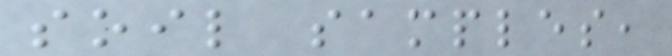soil samples,
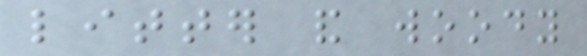litter and woody
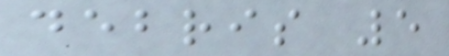debris 5
